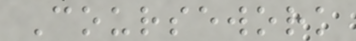Coursework
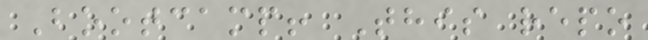Bootcamp! This repo
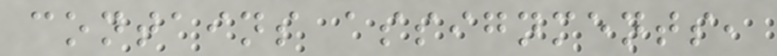contains assignments,
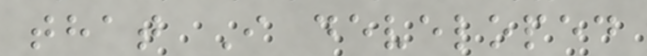that I developed
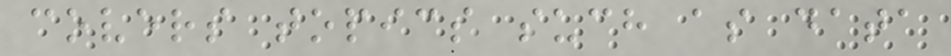covers topics such as data
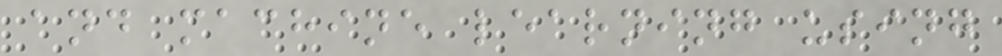and machine learning using
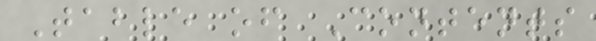Table of Contents
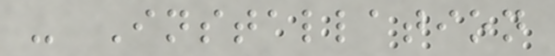- Installation
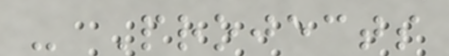- Projects
